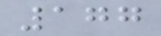177
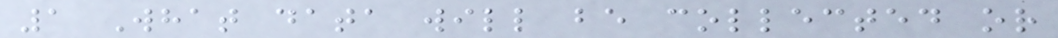1 What data will be collected or
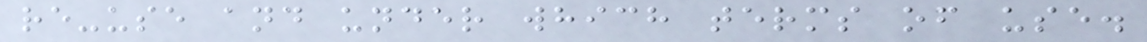re-use and under which terms of use.
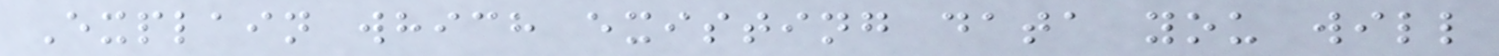Explain which existing data you will
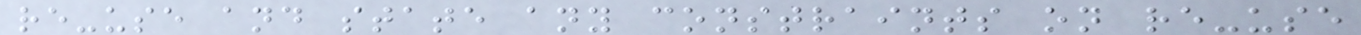re-use and state any constraints on re-use
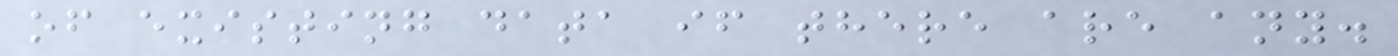of existing data if there are any.
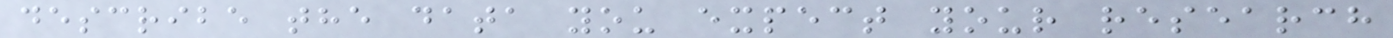describe the data you expect your research
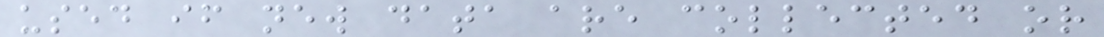used if new data are collected or
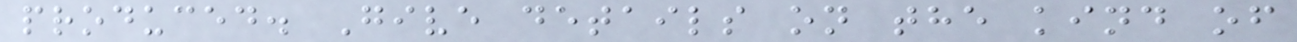produced. Give details on the kind of
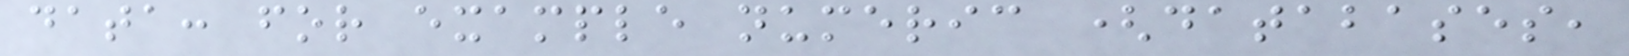data: for example numeric (databases,
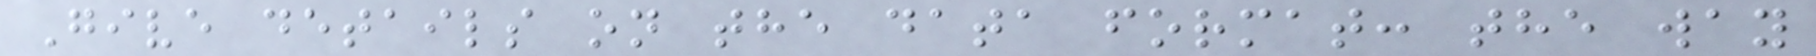Give details on the data format: the way
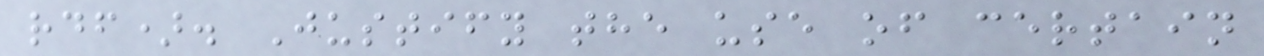rdf). Justify the use of certain
